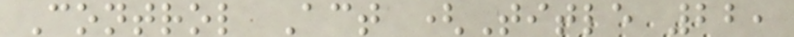Control Act (Title 22,
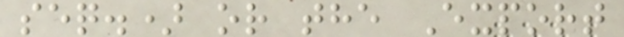seq.) or the Export
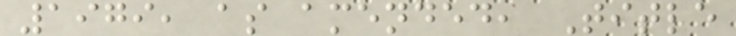1979, as amended, Title
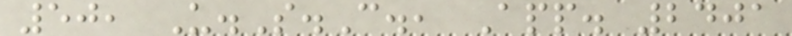50, U.S.C., App. 2401
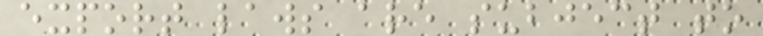export laws are subject to
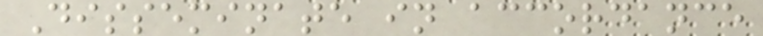Disseminate in accordance
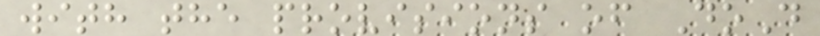with the provisions of DoD
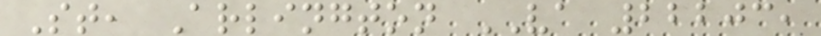St, Arlington VA 22203,
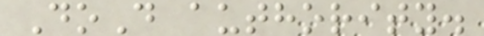DoD authority.
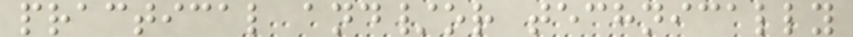practical and/or technically
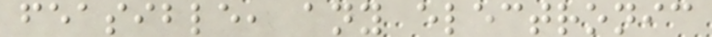feasible, any electronic
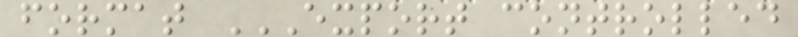format EXPORT CONTROLLED
